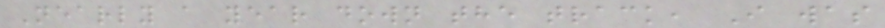Nearly a year down the track, I was
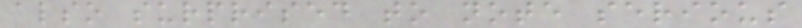also surprised to note serious
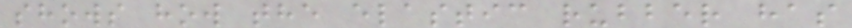shows how the elastic rubber has
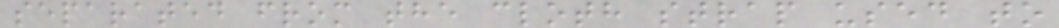separated from the cloth strap used to
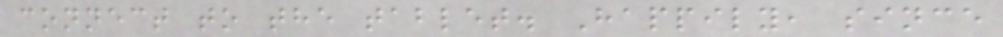connect to the tablet. Happily, since
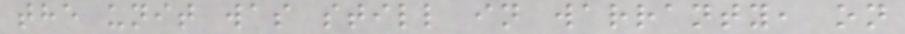the unit was still in warranty, on
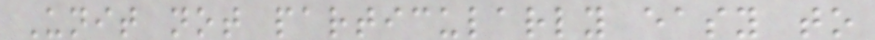Unit not particularly easy to
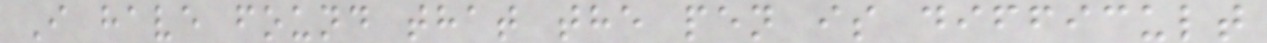I have found that the pen is difficult
